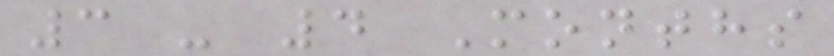3 - 4 Months
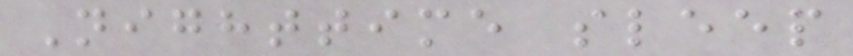Nighttime sleep
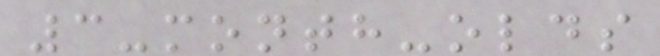3-month-olds
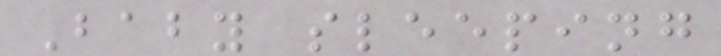Baby sleeping
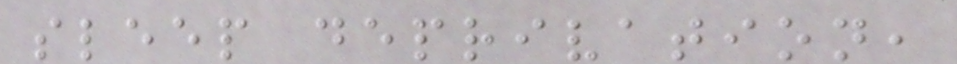sleep deprivation,
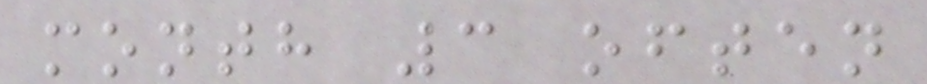month 3 often
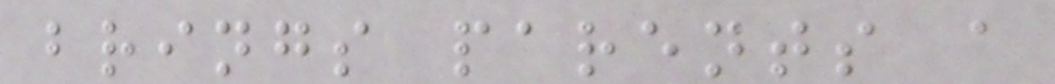brings parents a
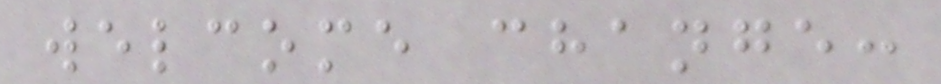welcome change:
